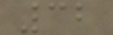32
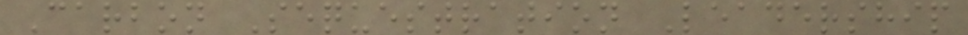Carbon Sequestration Leadership
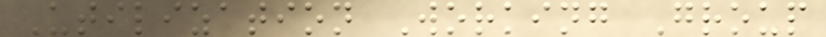Utilization Working Group
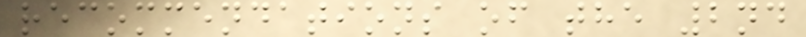recommendations of the 2nd
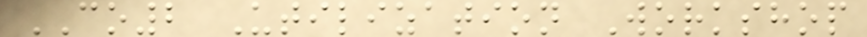CO2 Utilization Workshop
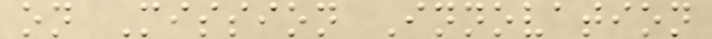on Mission Innovation
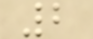2
